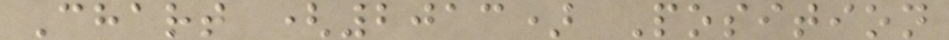Chart (2013) Position
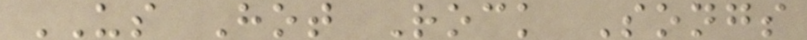US Hot Rock Songs
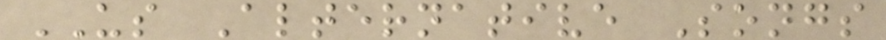US Alternative Songs
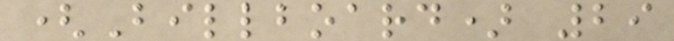(Billboard) 29
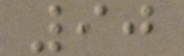90
